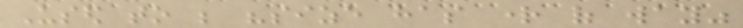Used to be "size has right of way"
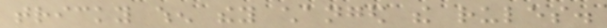tricky when they changed the rules.
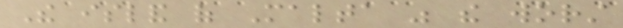The island of Malta was the worst
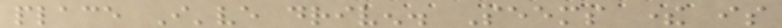place I've driven. Seems there is
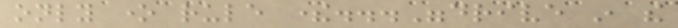only one rule there..."drive in the
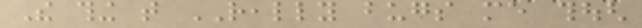The thing that REALLY bugs me though
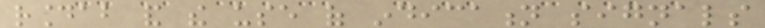roundabout and the use of indication signals
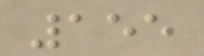155
